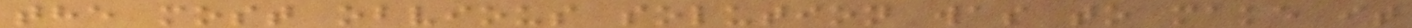the most obvious solution was to make it
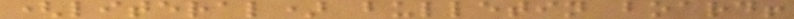(literal) bulletin board!
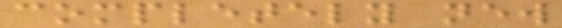completely new
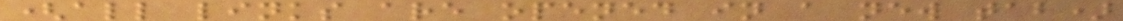(all links are opened in a new tab)
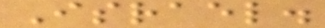Israel.
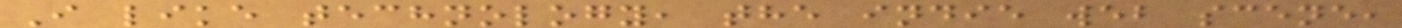I like technology, the indie web scene,
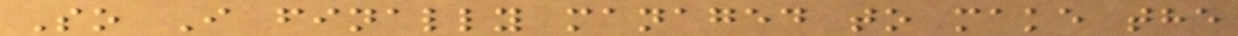So I finally managed to make the
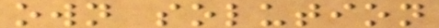own solution
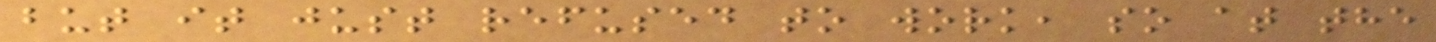but it just refused to work, so at the
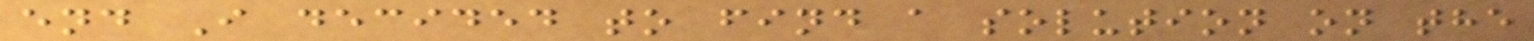end I decided to find a solution on the
